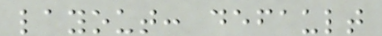layout: default
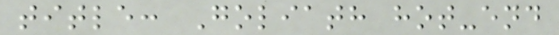title: Goliath hot-end
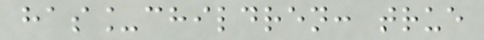has_children: true
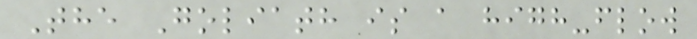The Goliath is a high-flow
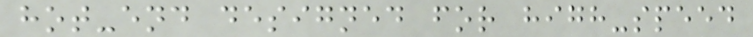hot-end designed for high-speed
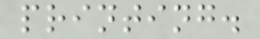printing.
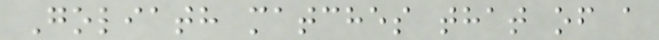Goliath matches that of a
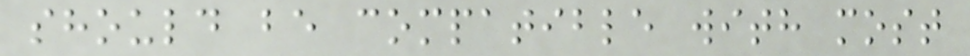should be compatible with most
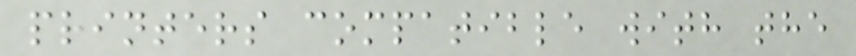printers compatible with the
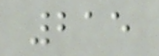215
